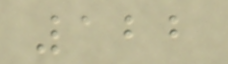122
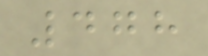478
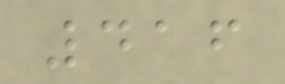416
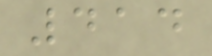414
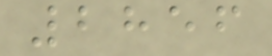2856
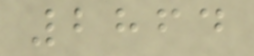2864
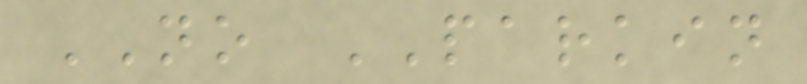NO PARKIN
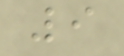9
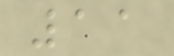11
